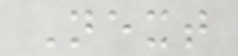Next
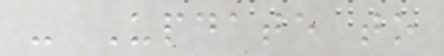- Update to
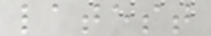latest
